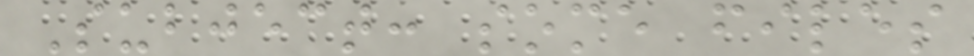Subject: some files
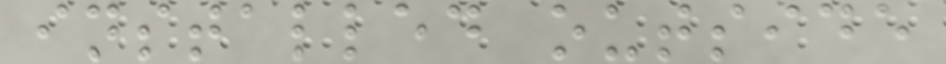installed outside
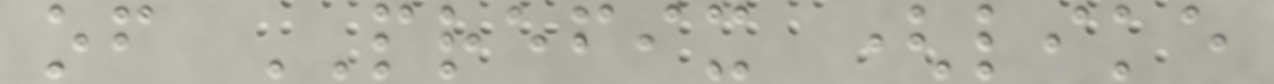of PREFIX (like
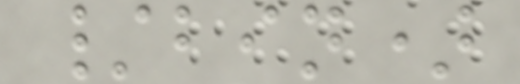/bin)
